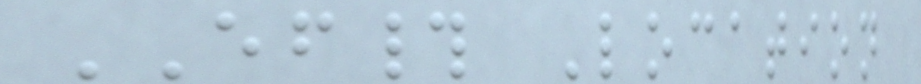EF# Location
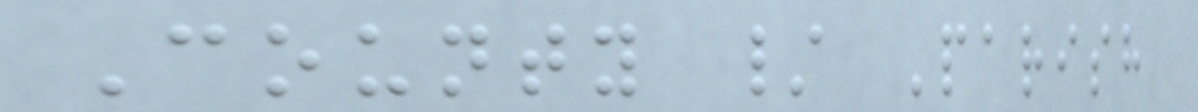County / Parish
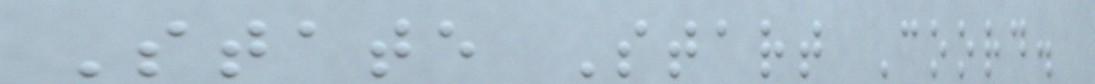State Start Coord.
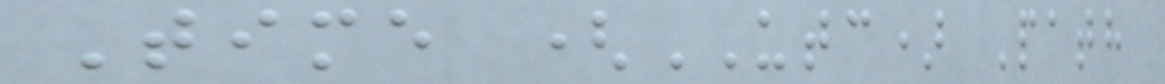Time (UTC) Path
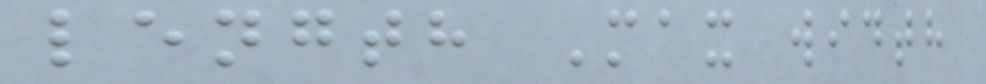length Max width
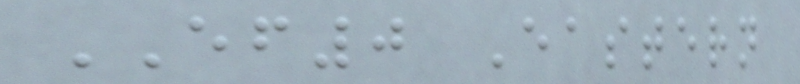EF0 Eastern
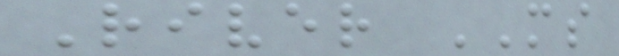River MS
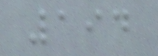194
